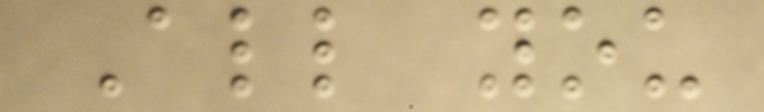All you
